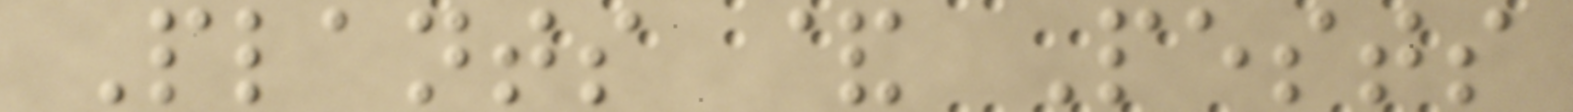Plants & Pests
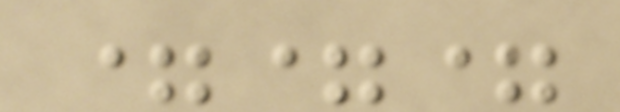===
